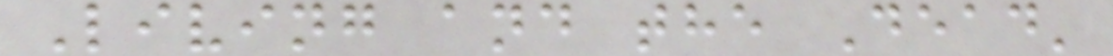Living and the Dead'
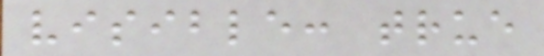visible: true
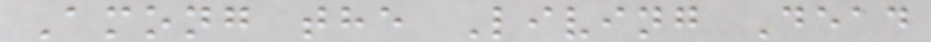Among the Living Dead
